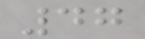47
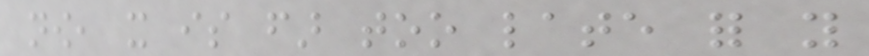now, it is far too late for you
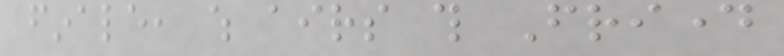finale, which airs this Friday
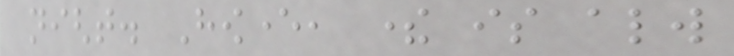night. However, there is always
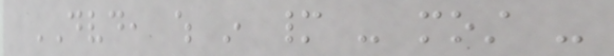DVD, which in many - most -
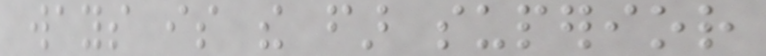ways is the far superior
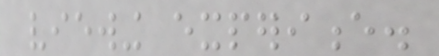viewing experience.
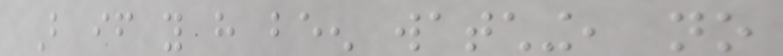But if you have been watching, no
